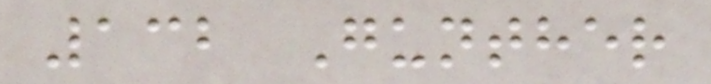132 Gunther
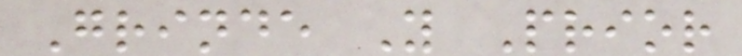Grinde Y Prior
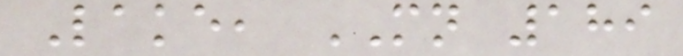Lake, MN 189
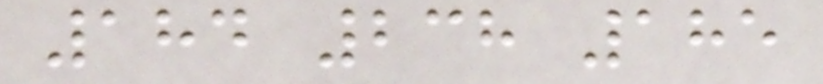184 238 185
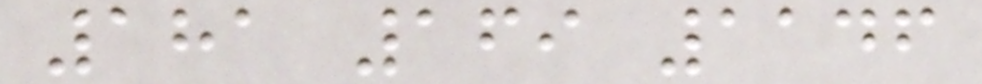181 169 1146
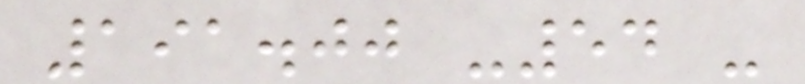191.00 -54 -
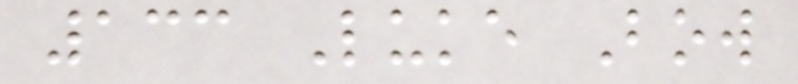133 Luke Bow
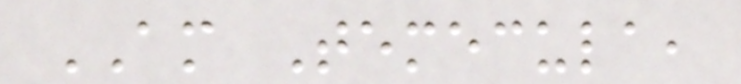AM Temecula,
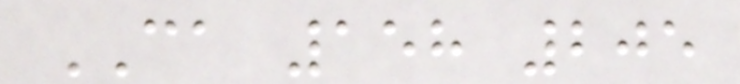CA 158 205
